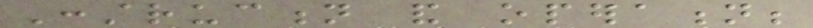Construction and operation;
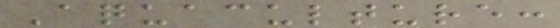Aquaculture:
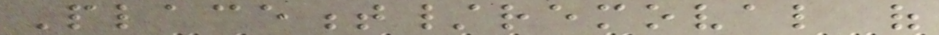Placement/removal of
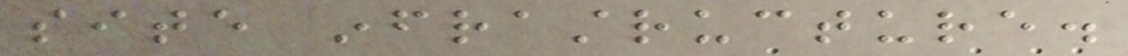site infrastructure.
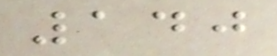140
